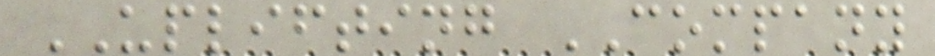UPLIFTING COMPANY
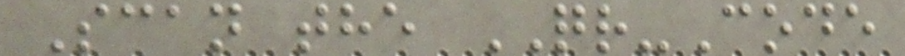Scan the QR-Code
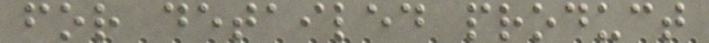for detailed product
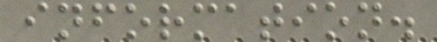information.
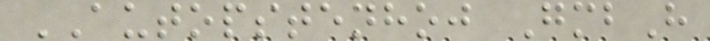AUTOPSTENHOJ GmbH
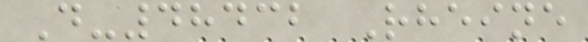D-48432 Rheine
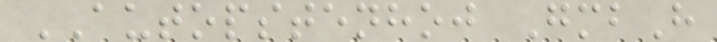AUTOPSTENHOJ GmbH
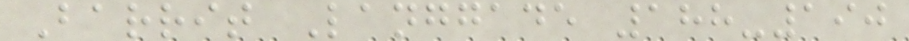Barrit Langgade 188-190
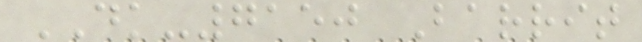DK-7150 Barrit
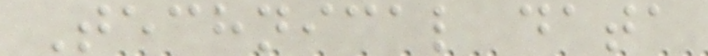Technical data
